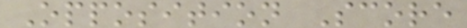Opposition Score
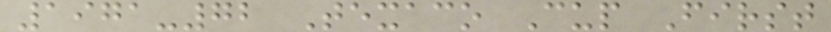1971-72 Texaco Cup First
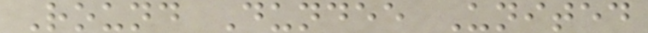Round Dundee United
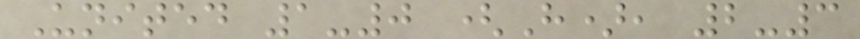United 1-0 (H), 2-3
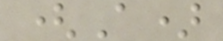(A)
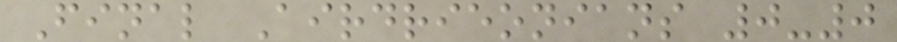Final Airdrieonians 0-0
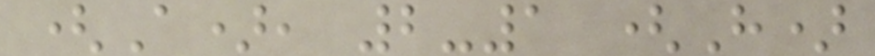(A), 2-1 (H)
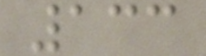133
